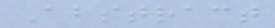Abstract
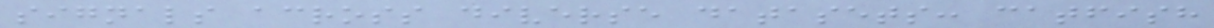signals across diverse datasets: catfish
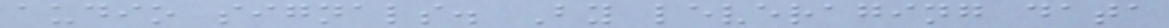audio signals. By leveraging data
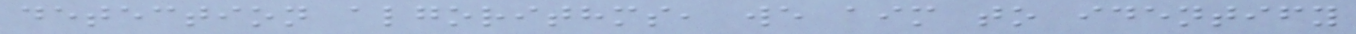detection algorithms, we aim to identify
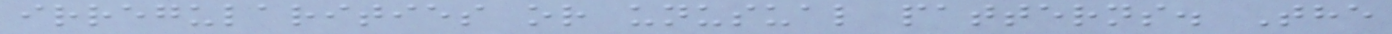irregularities or unusual patterns. The
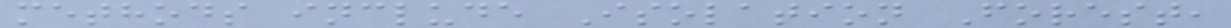methods include Isolation Forest,
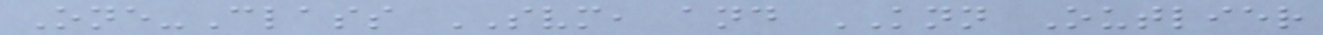One-Class SVM, and KNN Outlier
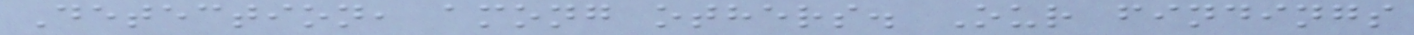Detection, among others. Our findings
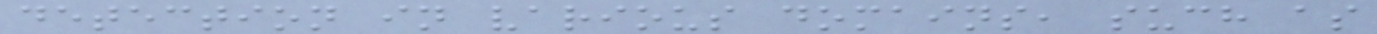detection in various domains, such as
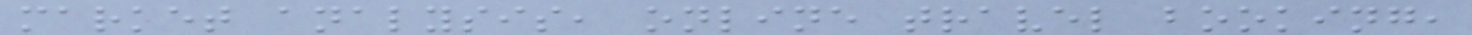market analysis, online travel booking,
